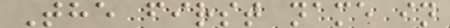The first name in
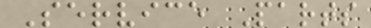Service Parts
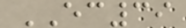EC39
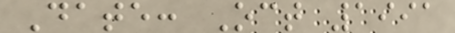Date: Oct 1991
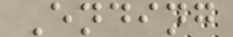Ending
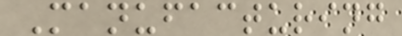Manufacturing
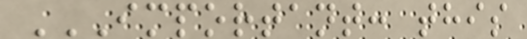IMPORTANT: THIS
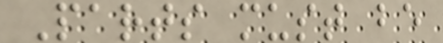Parts must be
